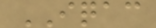IQAC
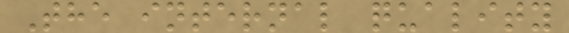The internal quality
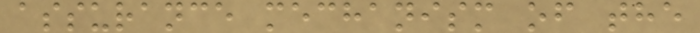assurance mechanism of the
